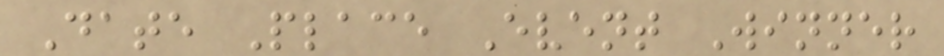Date Place Event Winner
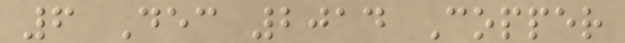6 Dec 2014 Copper
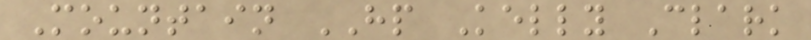Mountain HP Kelly Clark
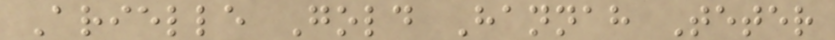Arielle Gold Hannah Teter
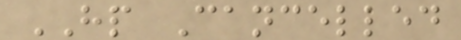HP Cancelled
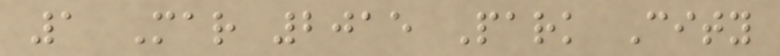1 Mar 2015 Park City
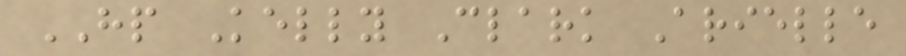HP Kelly Clark Arielle
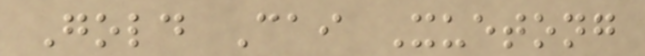Gold Cai Xuetong
